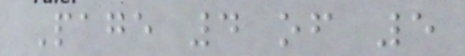Page 4 of 5
